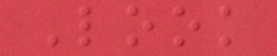Look
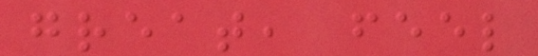great, feel
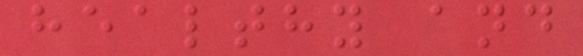healthy and
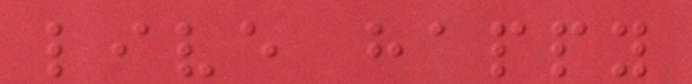live happy
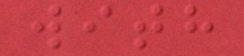with
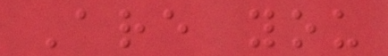Are you
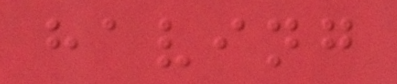having
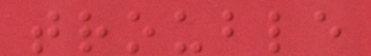trouble
